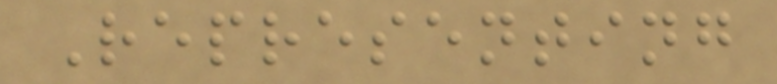Representing
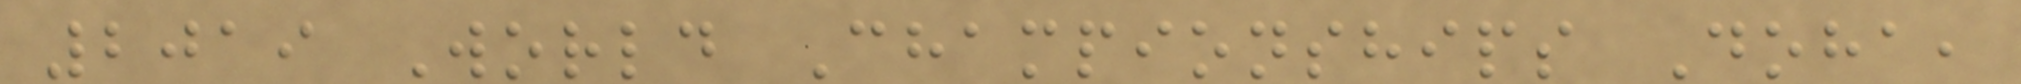2019 World Championships Doha,
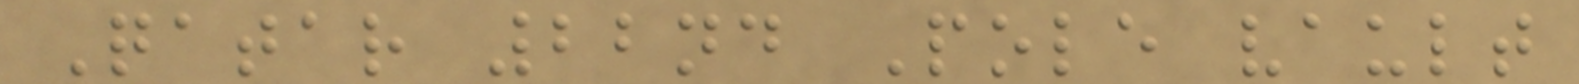Qatar 22nd Pole vault
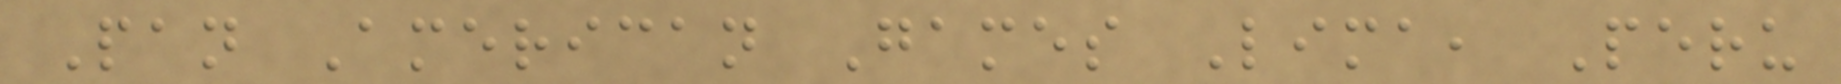Pan American Games Lima, Peru
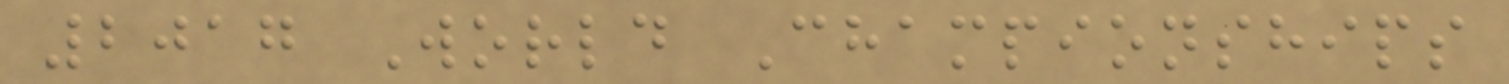2017 World Championships
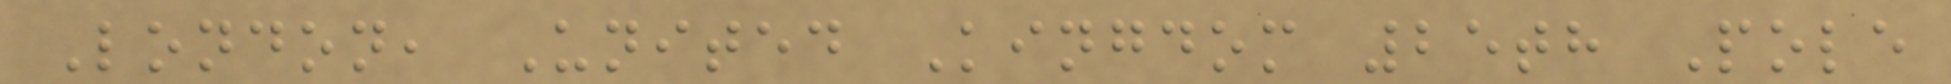London, United Kingdom 25th Pole
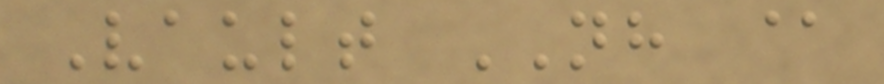Vault NH @
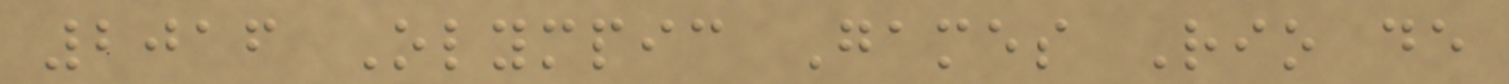2016 Olympic Games Rio de
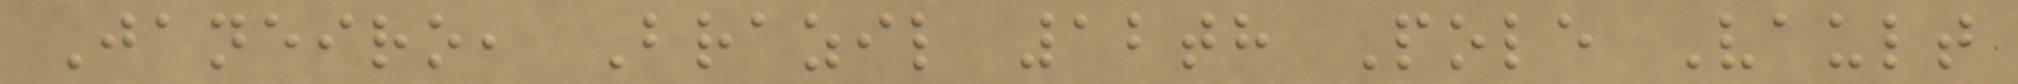Janeiro, Brazil 12th Pole Vault
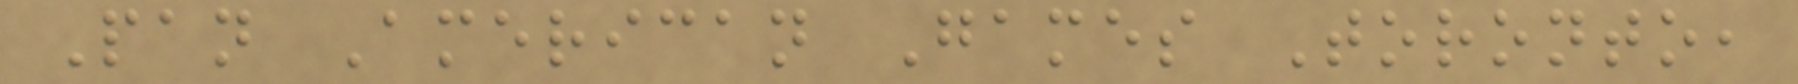Pan American Games Toronto,
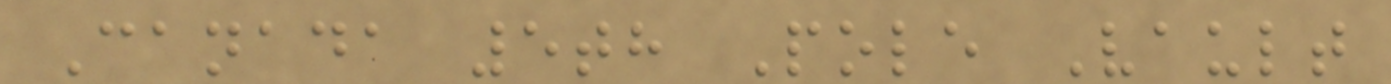Canada 5th Pole Vault
